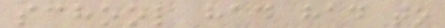school had had to
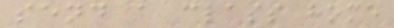send a class home
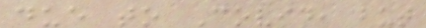due to Covid, but
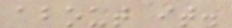about it.
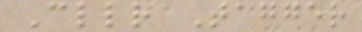Cllr Tagger
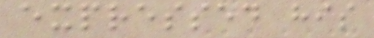expressed his
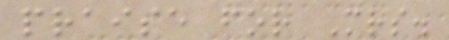praise for Mrs.
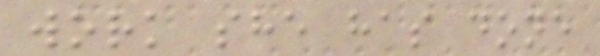work she has done
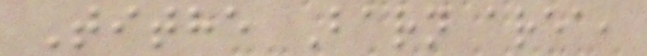Tithe Barn area,
